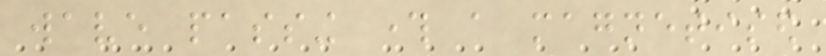wave passing through a magnetised
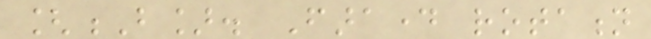[B]. Faraday rotation
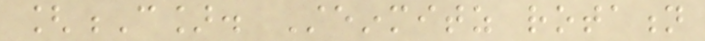[C]. Steinmitz rotation
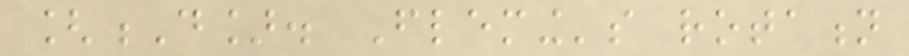[D]. Fleming's rotation
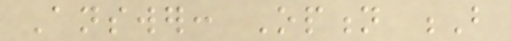Answer: Option B
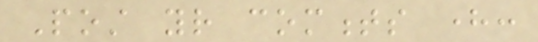Post your comments here:
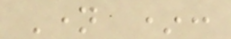Name *:
